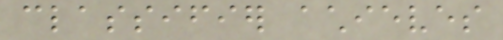classifier achieves
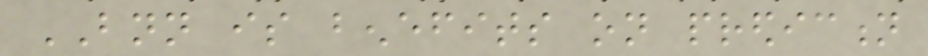BNN is benefits on prediction
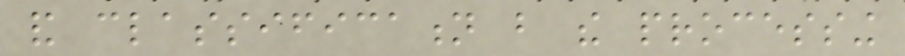and classification but the processing
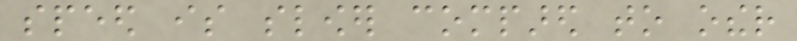speed is slower compared to other
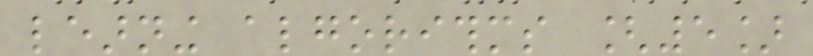learning algorithms [5]
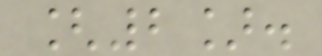[2].
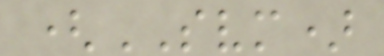(SVM)
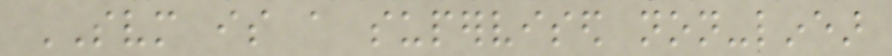SVM is a supervised non-linear
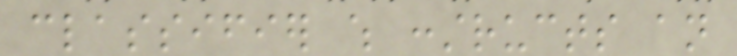classifier which constructs an
